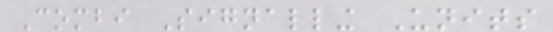Combi Signalling Units
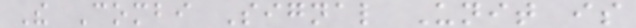The Combi Signal Unit is
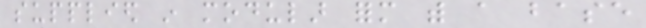supplied in modular form with a base
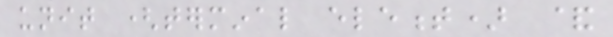unit (terminal element) &
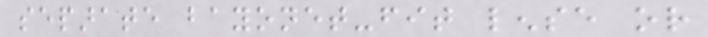separate bayonet-fit lense or
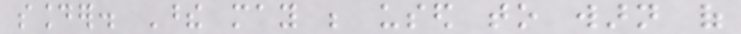sounder. These may be used to warn of
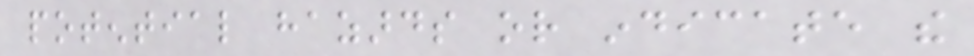potential hazards or indicate the
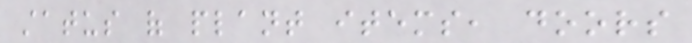status of plant items, doors
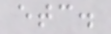etc.
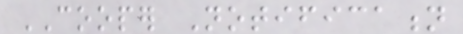COOPER Notification
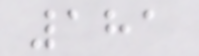181
